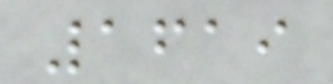1619
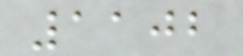1102
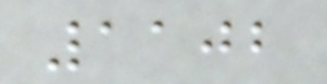1102
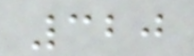320
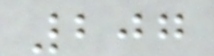207
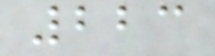223
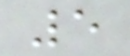5
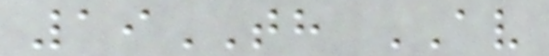19TH AV
